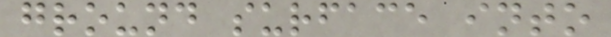ground surface into
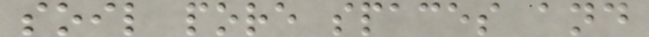soil pore spaces and
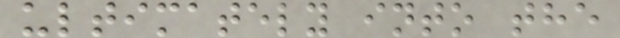ultimately into the
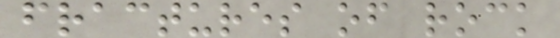fractures of rock
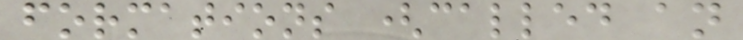formations (called an
